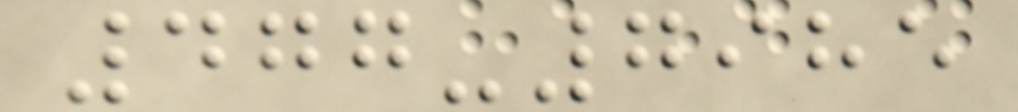477-7985
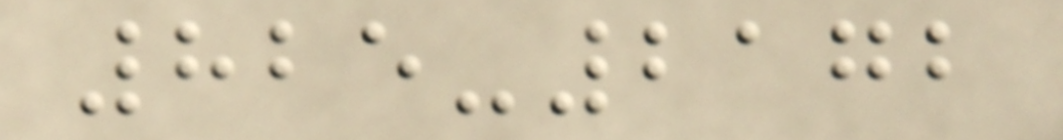825-2172
